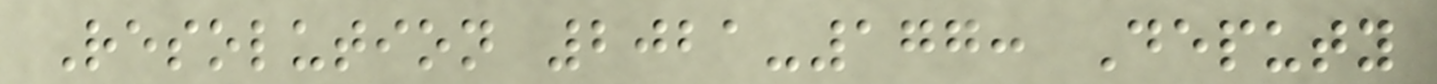Resolution 2021-177: Deputy
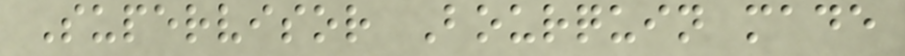Supervisor Bourquin made
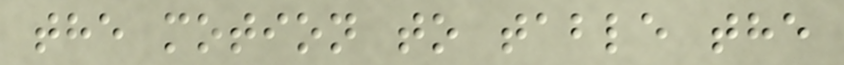the motion to table the
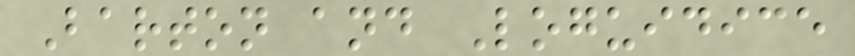Barton and Loguidice
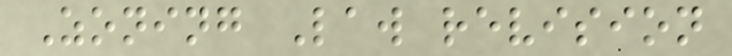Zoning Law revision
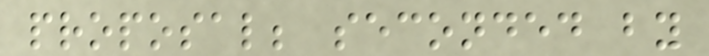proposal; seconded by
